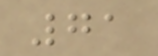71
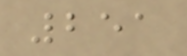251
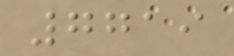7719
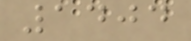1404
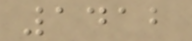1412
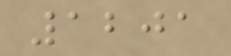1201
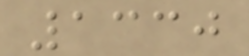1330
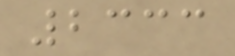2333
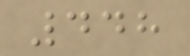448
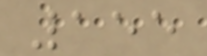155
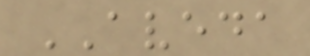AVEDA
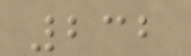232
